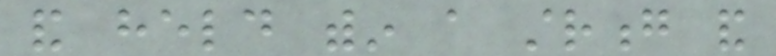and held within a strong and
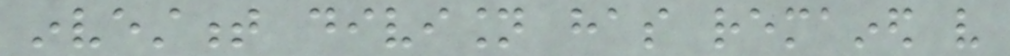investment division has remained very
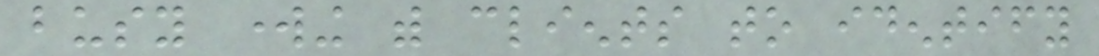busy working with clients to identify
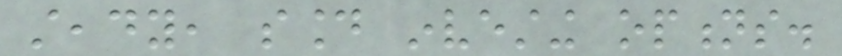steady, sound investing options.
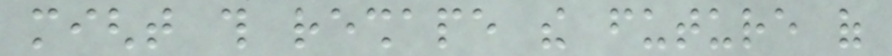might this reshape the future of
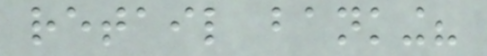retail banking?
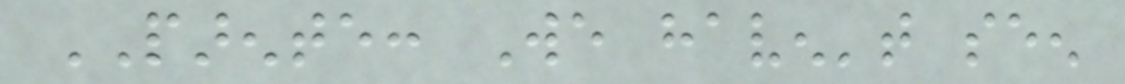PARENTE: We haven't seen
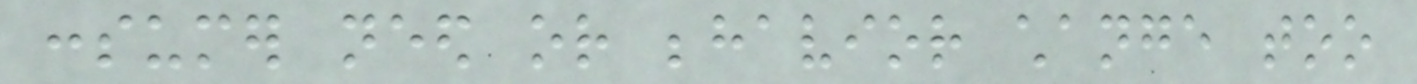consumer need or behavior change too
